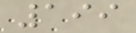199
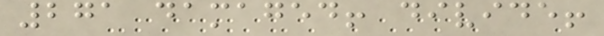271 damaged! divide!
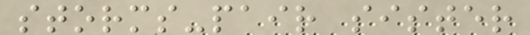storms-pair sister
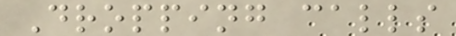Dropping calls
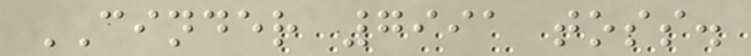CINDER 7991 toss.
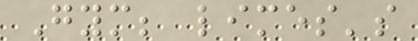Gym; limes's
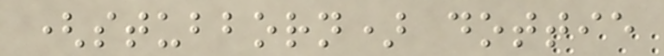(stubborn) dottie
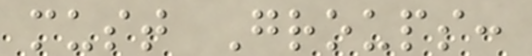must Groups:
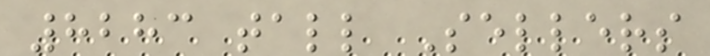8283 tall Sellers
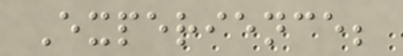Experience;
